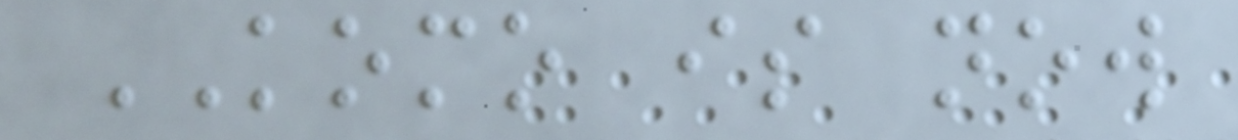KOMO is now
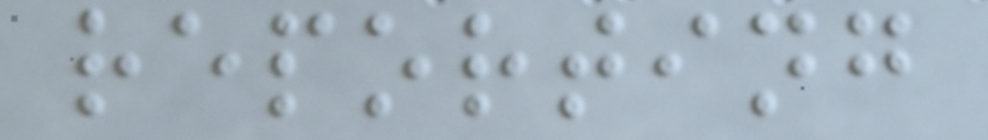reporting
